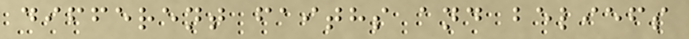different faiths and beliefs
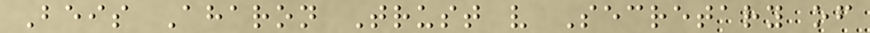Beis Aharon Trust v Secretary of
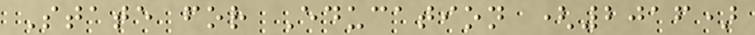State for Education (2016)
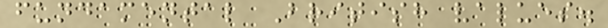fundamental British values.
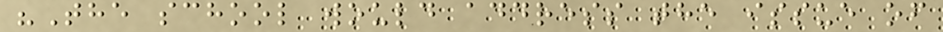"The school would address the issue of
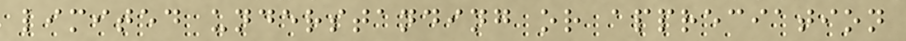limited understanding or appreciation
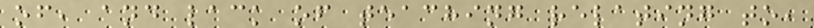of, and lack of teaching relating to,
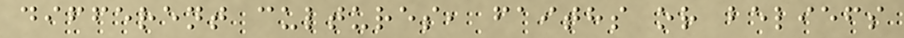different cultures, faiths or beliefs
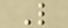L
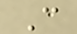C
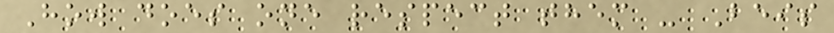How does one respect them - Beis
